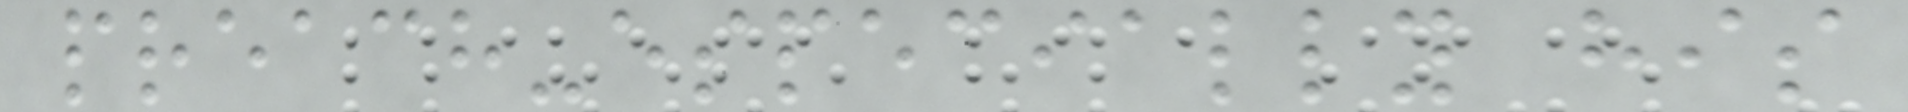preach-especially his
